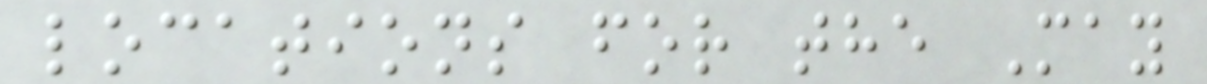locations for the May
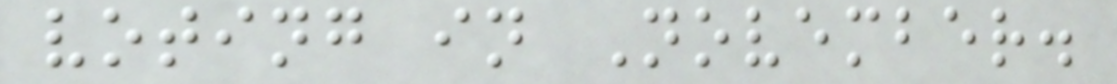voting in November.
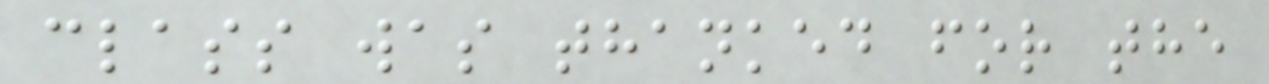class was thanked for the
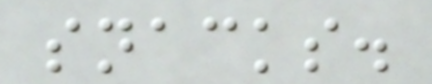snacks.
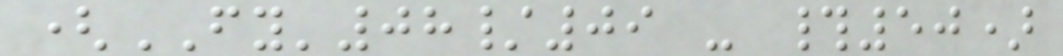(FY'08/09 - #50)
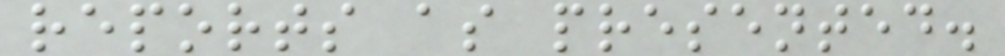reports as presented.
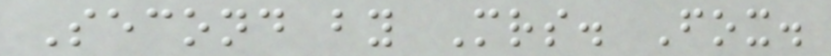Second by Mrs. Fox.
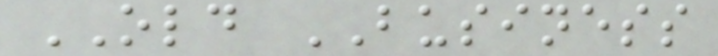OLD BUSINESS
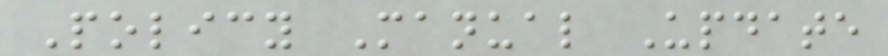Policy Manual Update
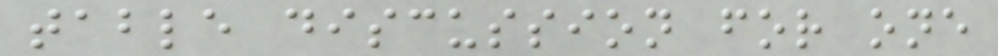table discussion for one
